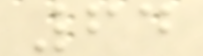64
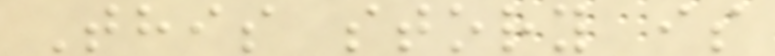This story is
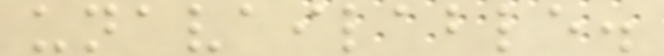unavailable.
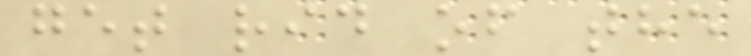get rid of the
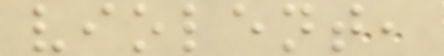violent,
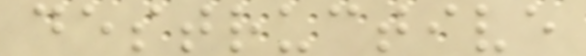destructive
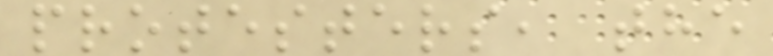protesters, the
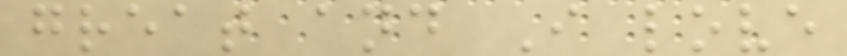great and I love
